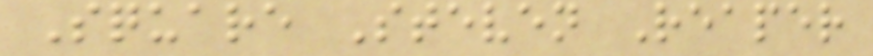Square Steven Reaper
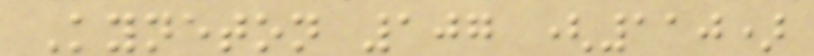Kyneton 107 (110)
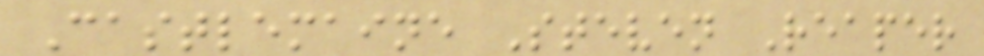Castlemaine Steven Reaper
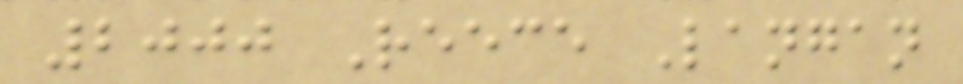2000 Reece Langan
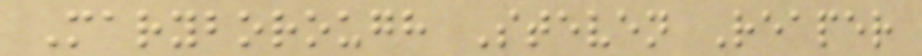Maryborough Steven Reaper
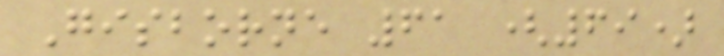Gisborne 61 (69)
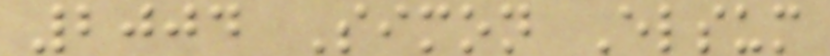2004 Simon Elsum
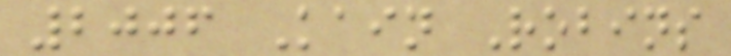2006 Kain Robins
